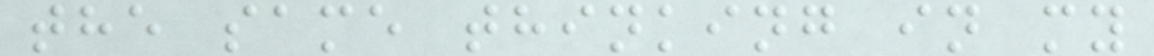the same thinking in my
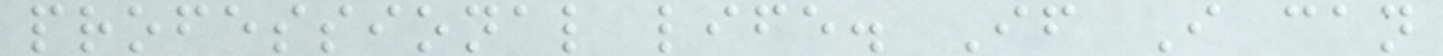professional life. If I can
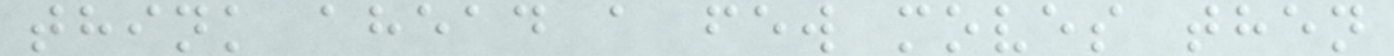think ahead a few moves then
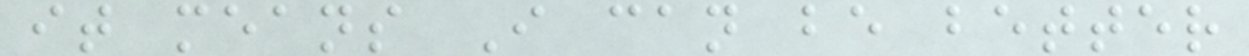it means I can be better
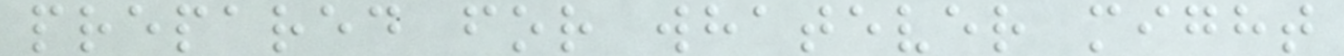prepared for whatever might
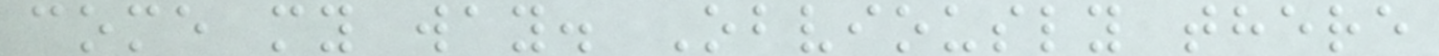come my way. Obviously there
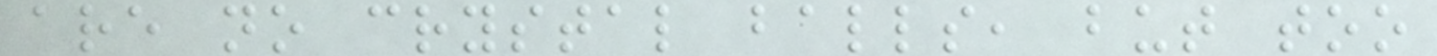are no crystal balls, but too
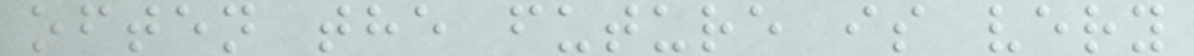often the future is very
